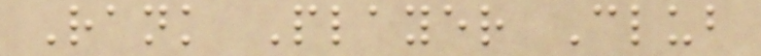Rank Player Club
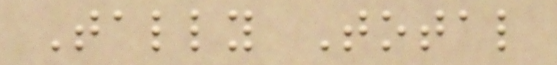Tally Total
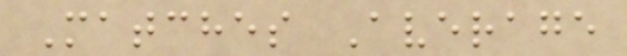Matches Average
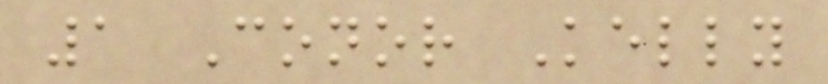1 Conor Kelly
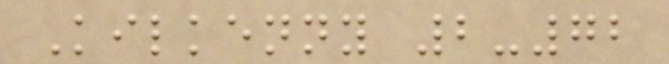Kilkenny 2-72
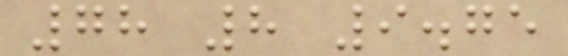78 8 9.75
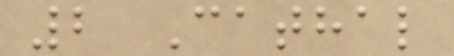2 Cathal
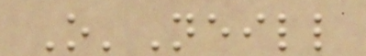O'Neill
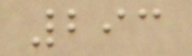293
